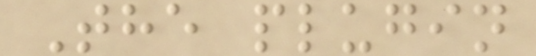The plugin
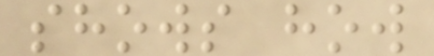shows how
